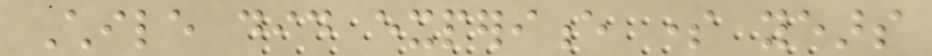Chile did experience some years
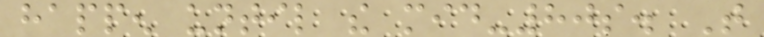happen until the mid-80s. That
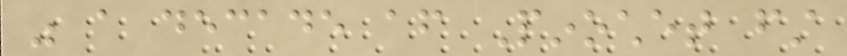was a decade after Pinochet first
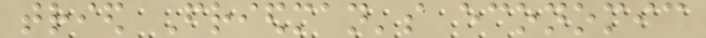tried Friedman's economic
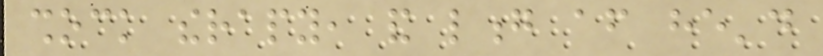shock therapy, and long after he'd
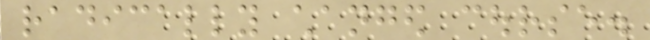radically changed course.
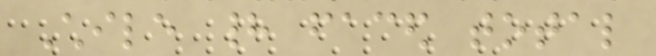Chile had faced total
